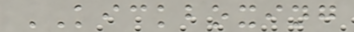KICKBOXING
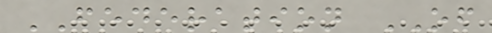FEDERATION OF
